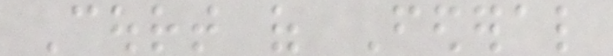Court of Federal
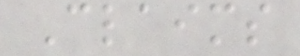Claims
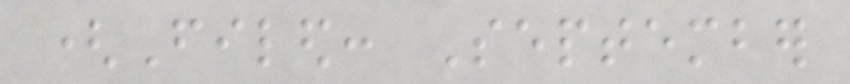(Filed: September
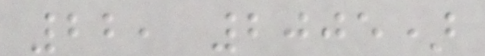22, 2005)
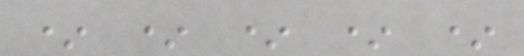* * * * *
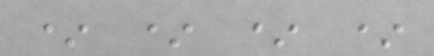* * * *
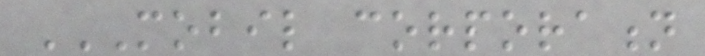MOBIL CORPORATION
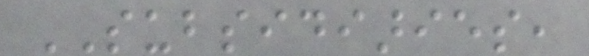SUBSIDIARIES,
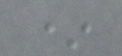*
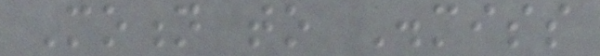Motion to Dismiss
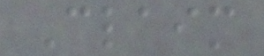Claim
